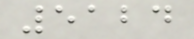5124
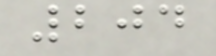204
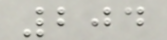204
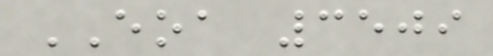EOA 3509
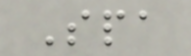Spa
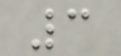3
